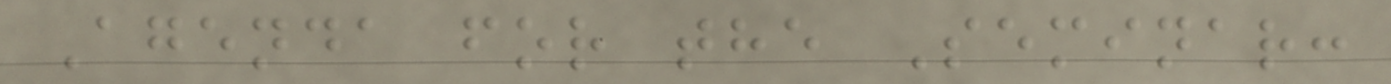Agenda for the Seminar:
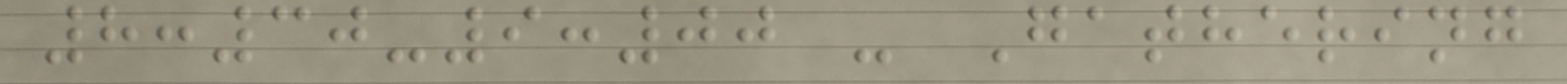8:30-9:00 - Gathering
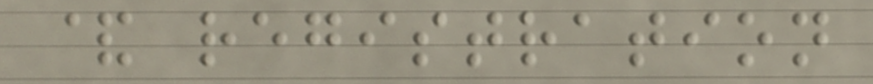& registration
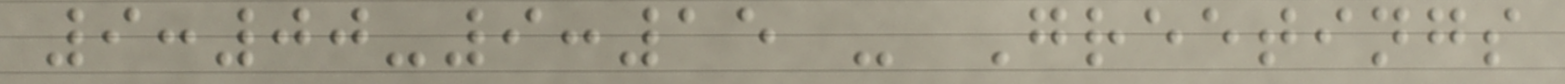9:00-9:15 - Greetings
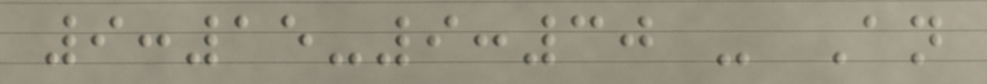9:15-9:30 - An
